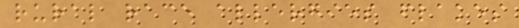rural race allergies flakes
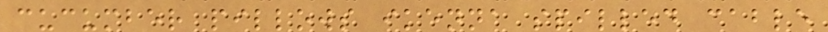cucumber pillows ikenna spilled cable
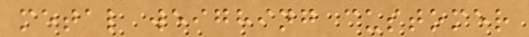metal weighing customer
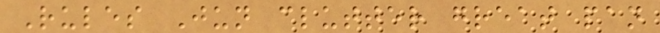Rules Jun clutter great pan
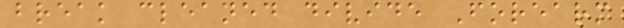break cleaned divide Forearm
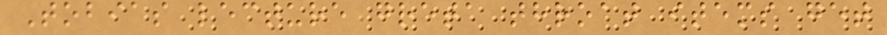Tobias lecture greta throat items get
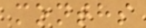months
